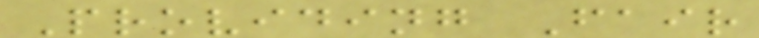Providing Fair
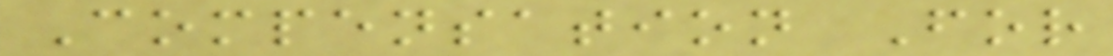Compensation For
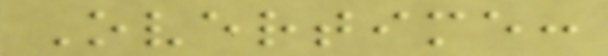Overtime:
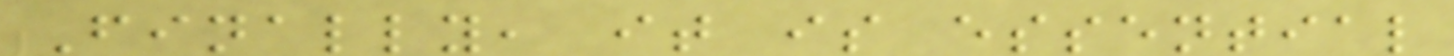Finally, it is essential
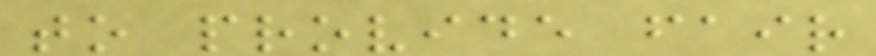to provide fair
